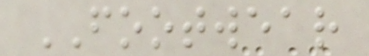FOOTWEAR
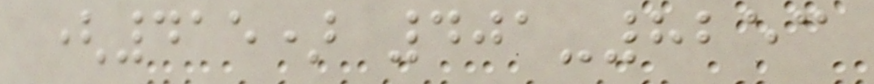(415) 401-8253
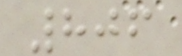806
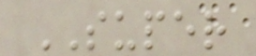SUPER
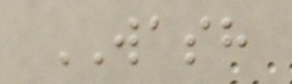WASH
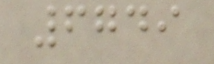6749
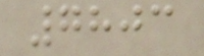7803
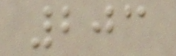203
